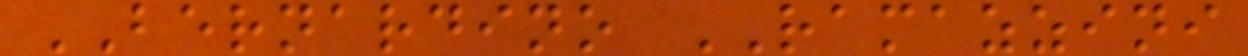BERNARDINO RAMAZZINI
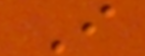I
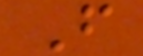F
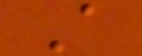A
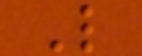L
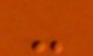-
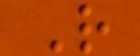R
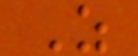Z
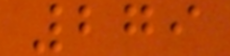279
